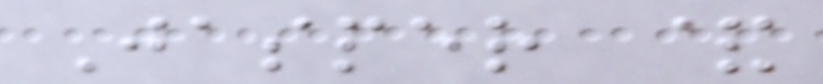Jasper &
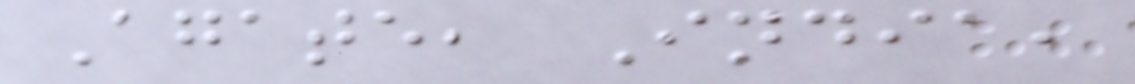Agate, India,
